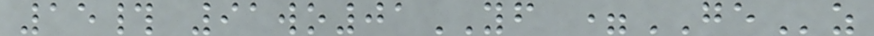15# 91wo01YF =GEz
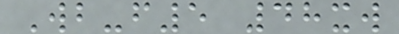Wb-f5 48xw
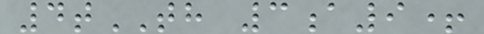4tTH 3a9+
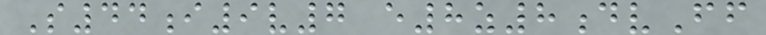S44i9v7 e8z8dvFf
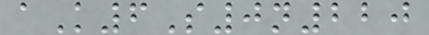aK6S0n220
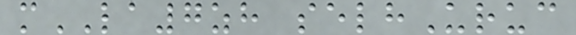mLA7zh selhUruc
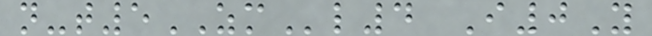n-t5ZMl4 I0Y
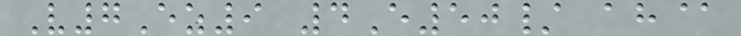V7Ez9 4E50/ ah@
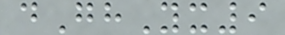dGhYx9
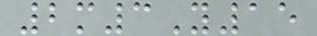2m3Y15
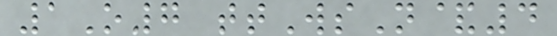1O7 ttWsN&4
